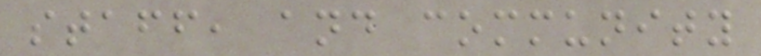staff, and community
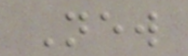New
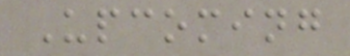Upcoming
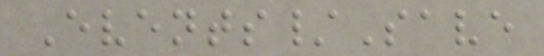Events/Save
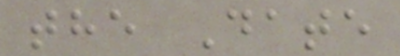the Date
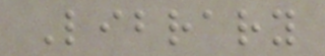Library
